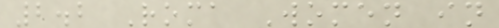2.2 Roma Women in
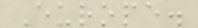Europe.
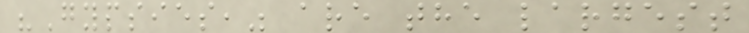"Gypsies," are the largest
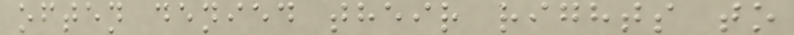often denied their rights to
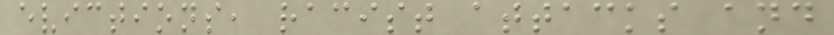evictions, racist attacks and
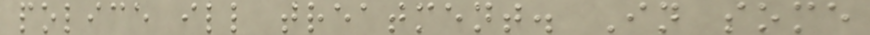police ill treatment. In some
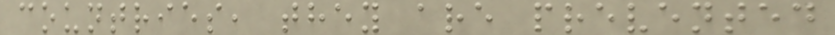countries, they are prevented
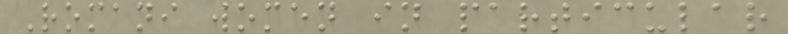Romani women in particular
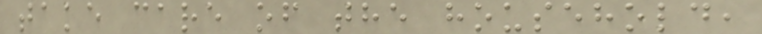take care of the household,
